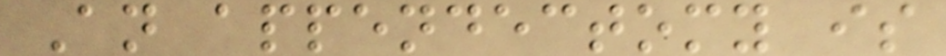An appendectomy is
